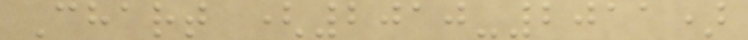Chart (2010-2011)
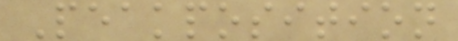Peakposition
